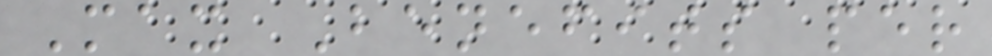Max Benefits per
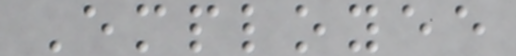Employee
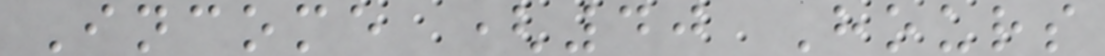Income (40 Hours
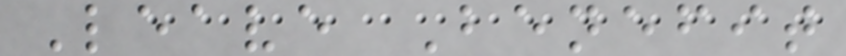Leave Benefit
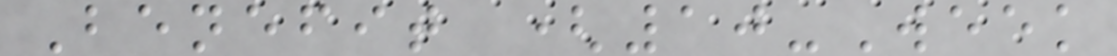Benefit (10-Week
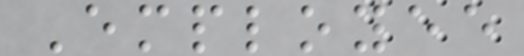Employee
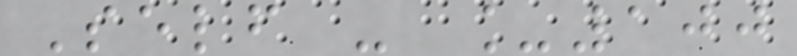Self - _100
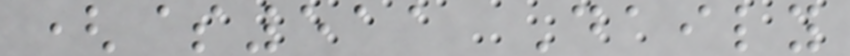($511 Daily
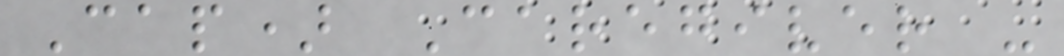Cap) Caregiver -
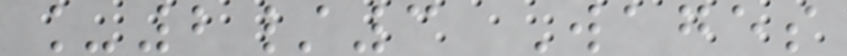_2/3 Wages
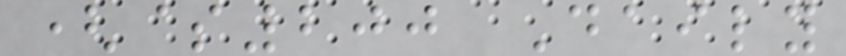($200 Daily
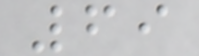69
